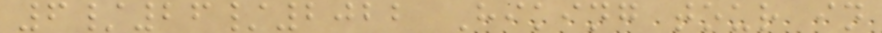6/26/2022 Hiking tour in
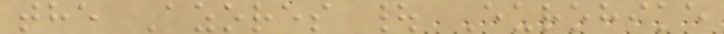the Azores | Eurohike
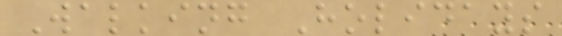Walking Holidays
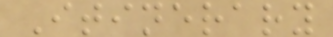Itinerary
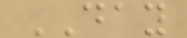DAY
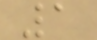1
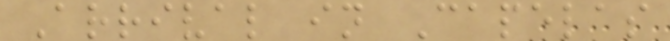Arrival in Capelas
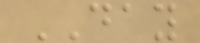DAY
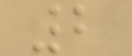2
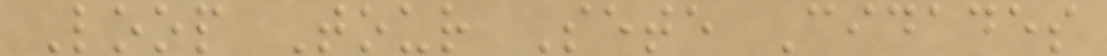Loop Tour Sete Cidades
